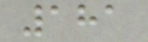181
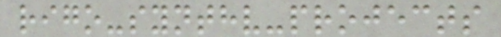rigo-synthv-projects
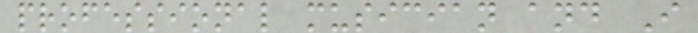professional musician and I
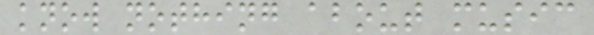know nothing about music
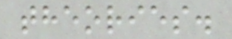theories.
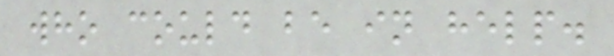who could be in help.
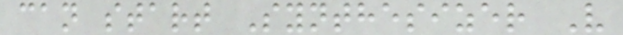can start Synthesizer V
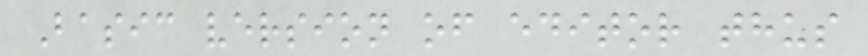Basic version of editor thus
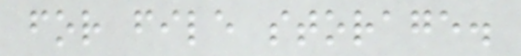for file storage.
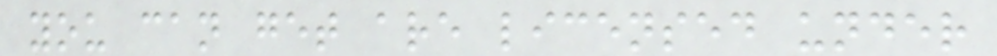you can get are licensed under
